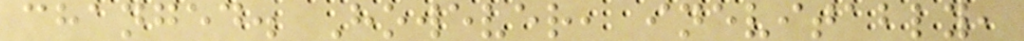changed. However, inevitably,
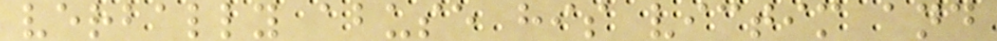verbally abuse his victim and
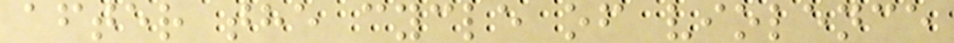after the cycle of violence
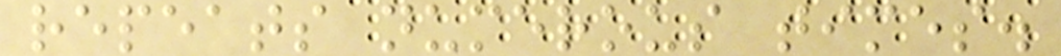repeats numerous times.
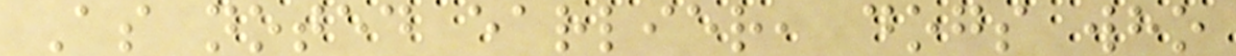As noted earlier, dogs who
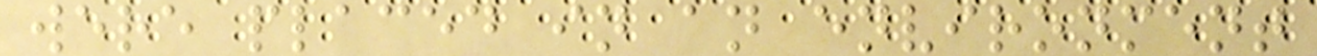were placed in an environment
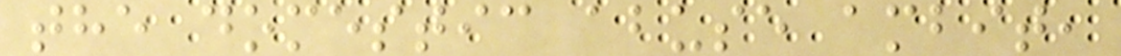the domestic abuse ambit,
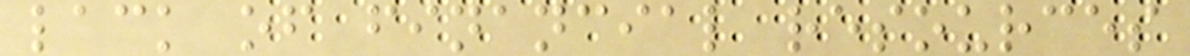lack of financial resources
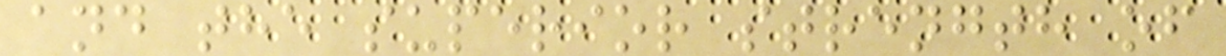and the superior strength of
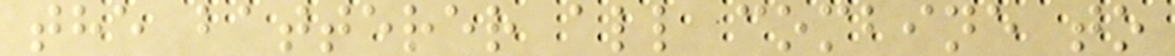the batterer all combine to
